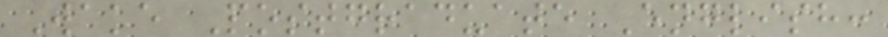Wake Postgraduate English:
